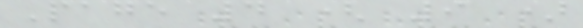Page 4 ( 9 )
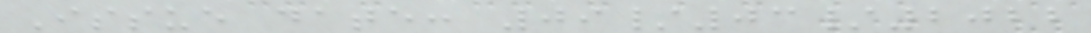Issue date: 09/03/2022
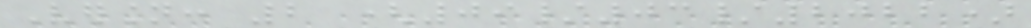Version: 2 (09/03/2022)
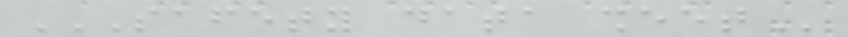SAFETY DATA SHEET
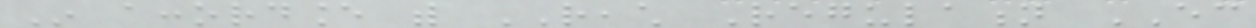In accordance with REACH Regulation EC
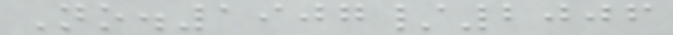No.1907/2006
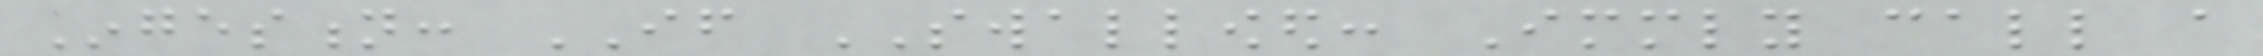Ingestion: IF SWALLOWED: Immediately call a
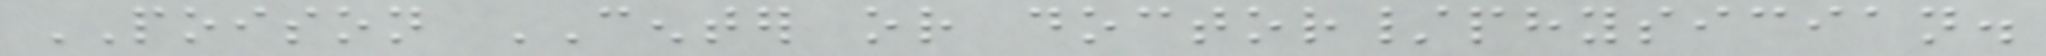POISON CENTER or doctor/physician.
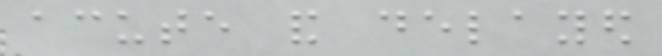acute and delayed
